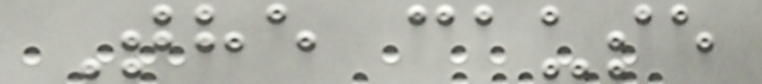The cause
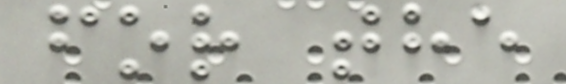for the
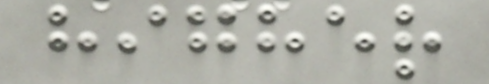higher
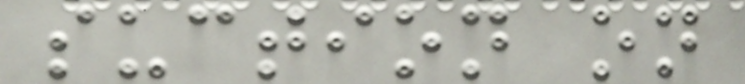suction on
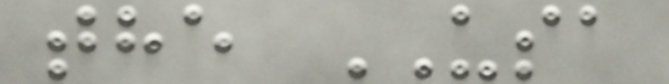the USA
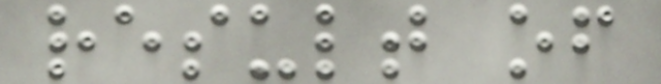result of
